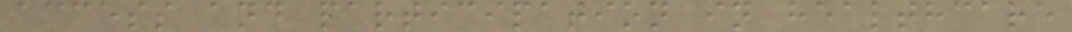access and participation in healthcare
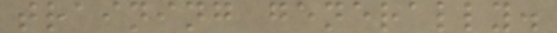training generally.
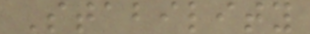Stability
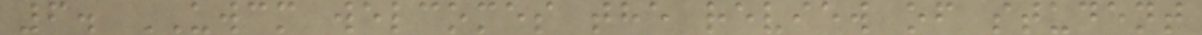6. UWCM welcomes the review of student
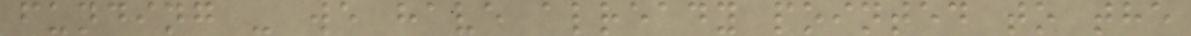funding - we have already pointed to the
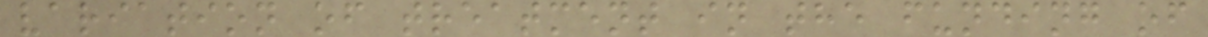variation of treatment in the funding of
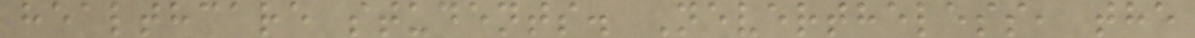healthcare students. Nevertheless, the
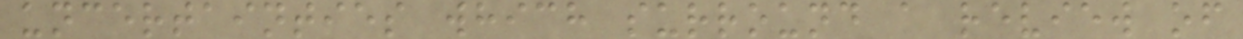uncertainties which surround a review of
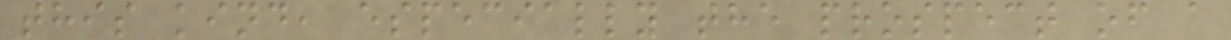this kind, especially the prospect of a
